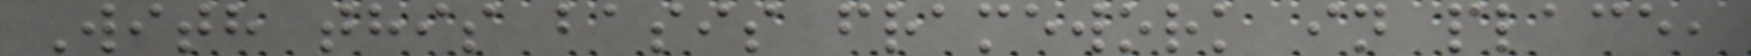With this basis framework in place,
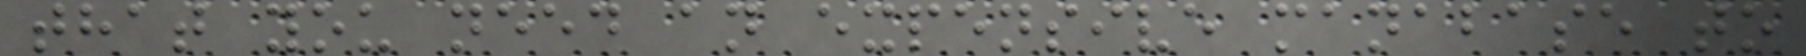that you need an expensive manabase to
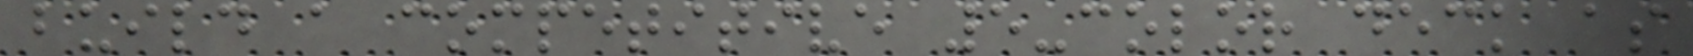build a competitive 5-color deck as
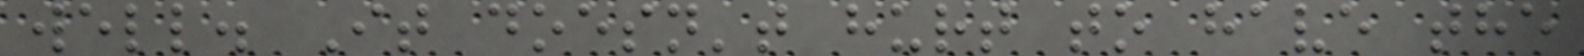well. It doesn't hurt to have the
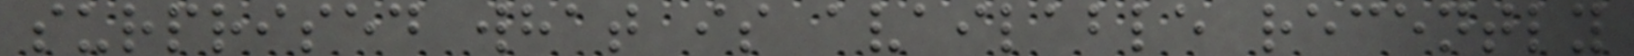surprised what is available recently
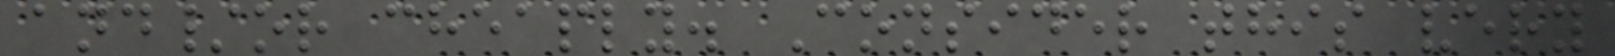and/or cheaply. Consider this very
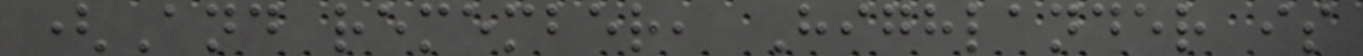(And remember, Highlander is
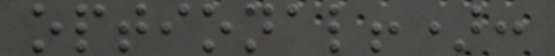optional!):
